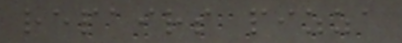repairs pizza
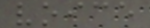voice
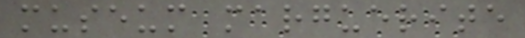museum marguerite
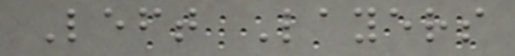Left Layers
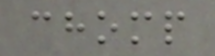chomp
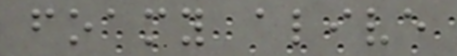foamy alive
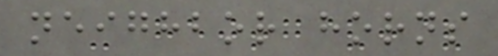neighbor horns
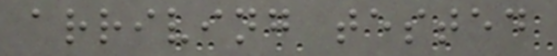arriving tested
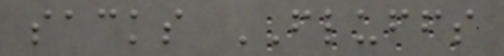sacks FLUFFS
